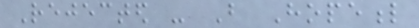Rejected - But Hopeful
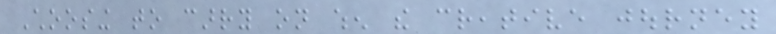Choosing to carry on when the creative journey
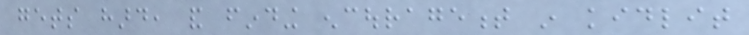gets hard, and finding encouragement in kidlit
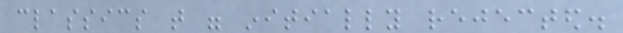classics that were initially rejected.
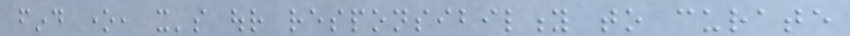find one, it's our responsibility to curate
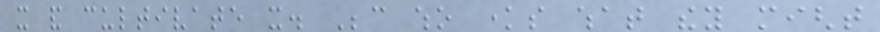it and cultivate it. Because who knows what they might
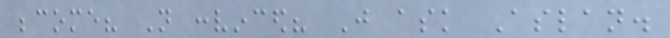become? Not convinced? Just ask Aslan.
